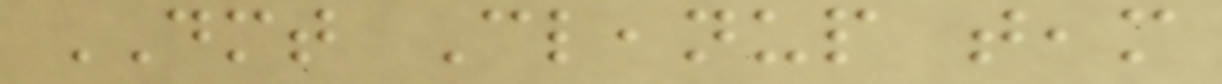DMT Cleanup team
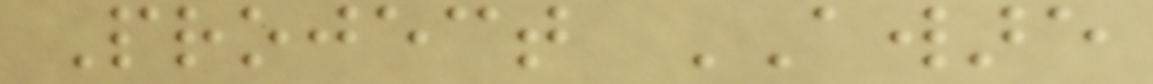Project AWARE
